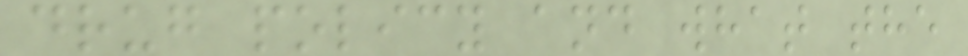drug policy and what the
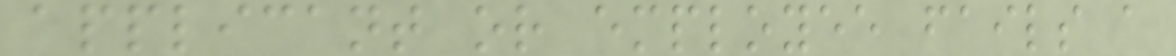applicant or employee fails a
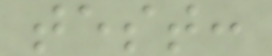test:
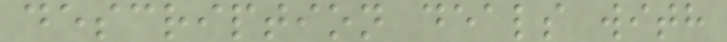description deals with
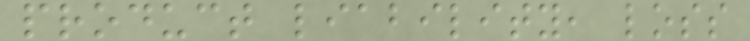product liability, loss
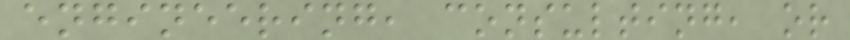engineering, consulting, or
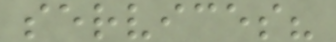services?
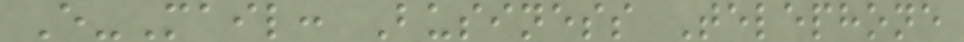E-Mail: Business Telephone
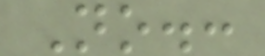No.:
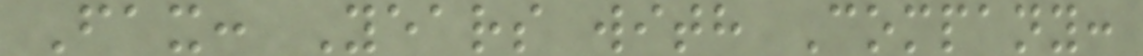Fax: Years with Company:
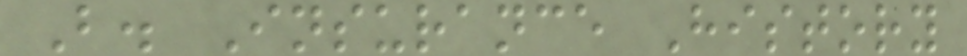B. Insurance History
